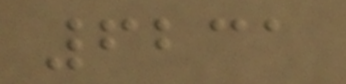6231
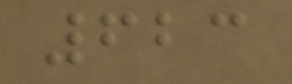623
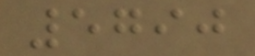5790
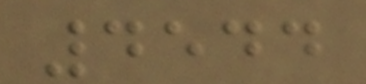4544
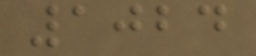1024
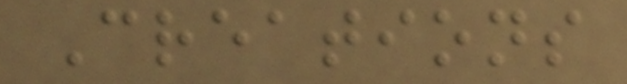Creations
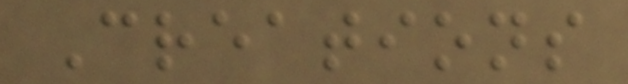Creations
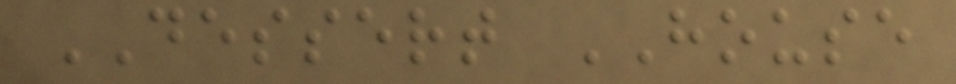DESSERT HOUSE
